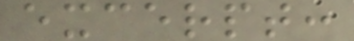excerpt:
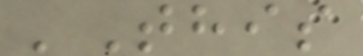'This
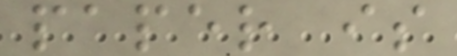paper is
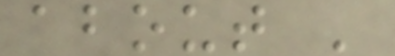about '
